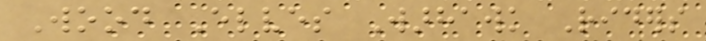Wood Elves Warhawk Riders
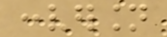conversion
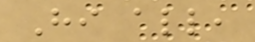Hi all,
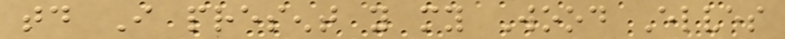today I present you my Wood Elves
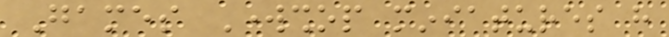Games Workshop miniatures have
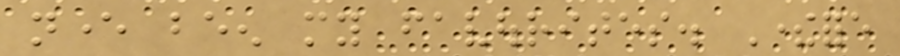never been my favourites. Therefore
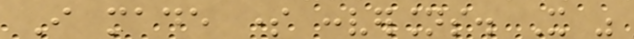I made some conversions. It was
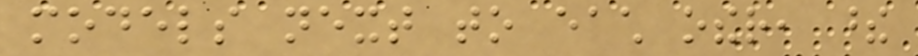models next to each other, these
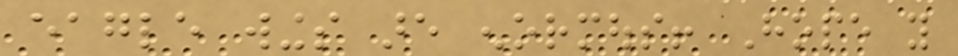eagle wings are enormous! Hope you
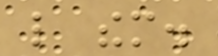like them.
